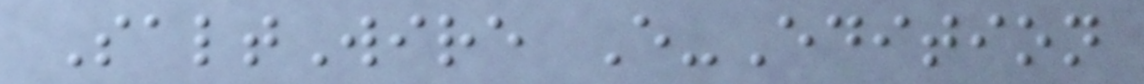SaltWire E-Edition
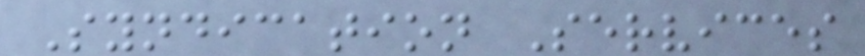Syndication Services
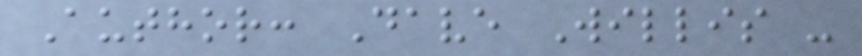Author: Dave Willis -
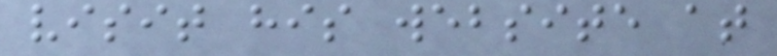visit his website at
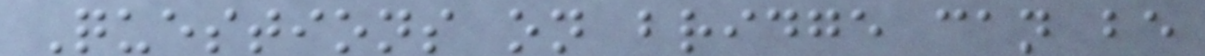Questions on bridge can be
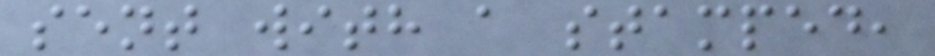sent with a stamped,
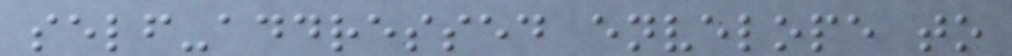self-addressed envelope to
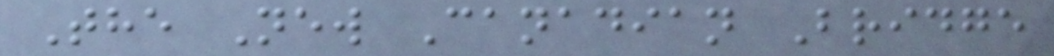The New Canadian Bridge
